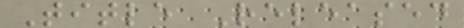Title Released
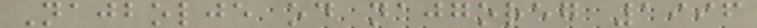Najbolje od najgoreg 1996
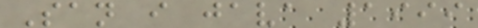San i java 1999
